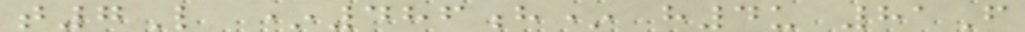t7L *486h* h4u 81F
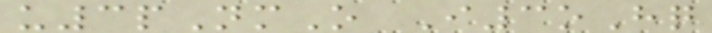u3pNmO I3oHq
